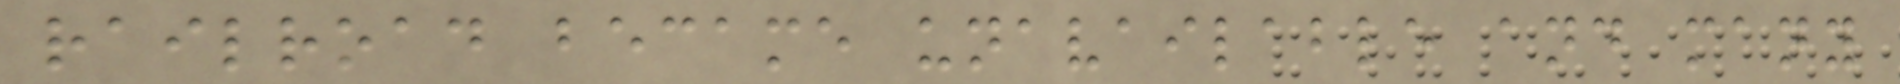railroad became unavailable and many
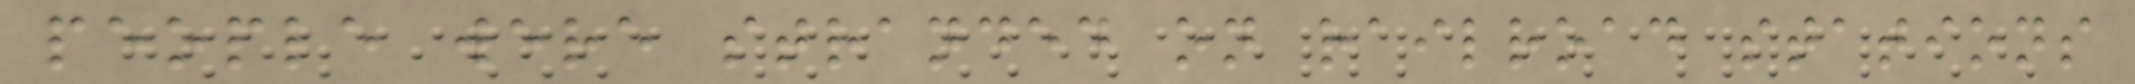people were stranded on railroad stations
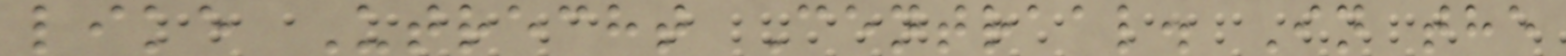like Utrecht Centraal. In the
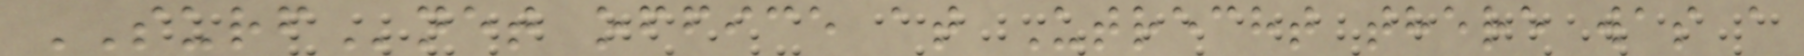SURFnet office at Utrecht there was a
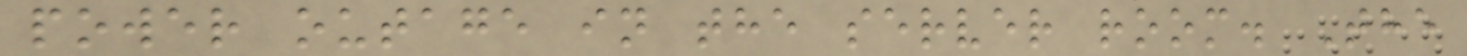power outage in the server room. The
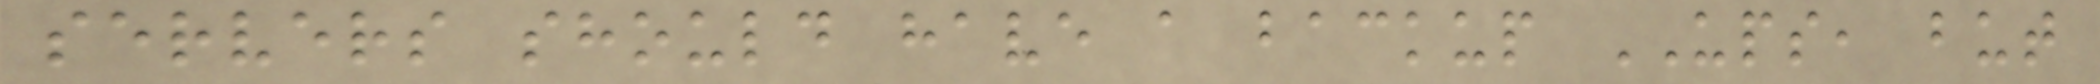servers should have a backup UPS, but
